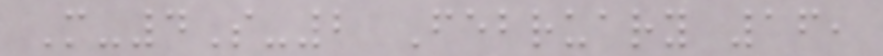M-4S-2 February 16,
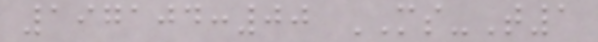197104:00 MS-T1
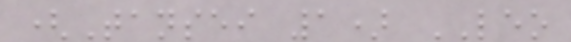(Tansei 1) LEO
